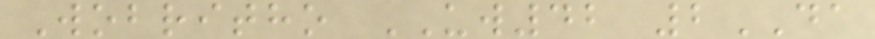Wobritho UW42 2DA
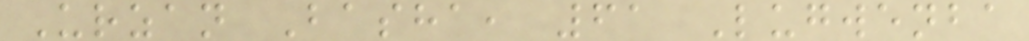Urzan Basha, 61 Lugwenba
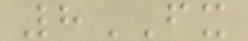8FX
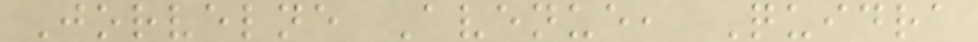Jorvelne Avenue, Quidra
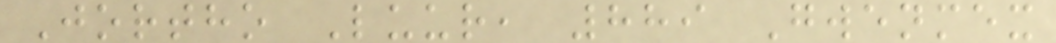Jortho Luur, 889 Gwenmex
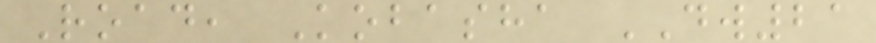Road, Kobasha DW21
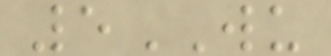5WU
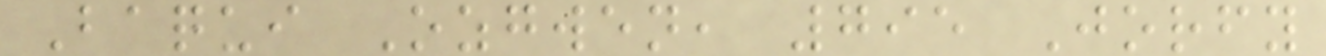Baqui Ozgwen, 795 Jorfy
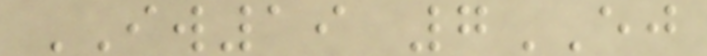IW19 7EJ
